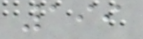199
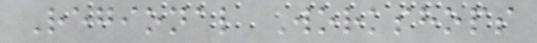Regional Workshops
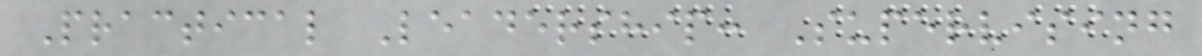Practical Leadership: Supervising
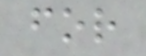for
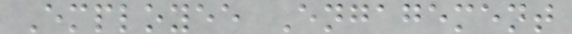Employee Engagement
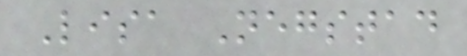Lisa Negstad
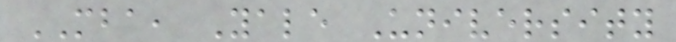MBA, Yale University
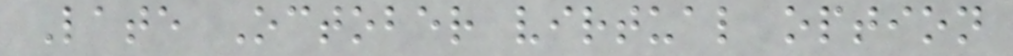Late October virtual option
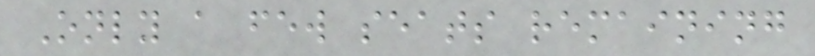Only a few seats remaining
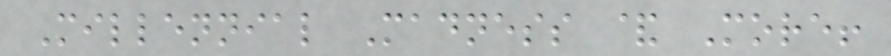Millennial Madness & More!
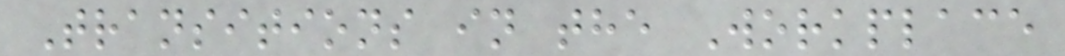Transitions in the Workplace
